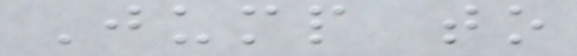Jump to
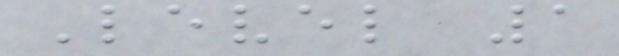Level 1
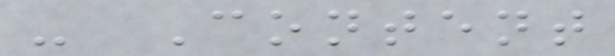- Content
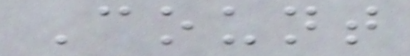Count
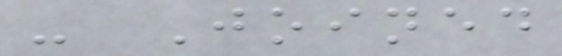- Joined
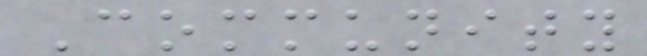Community
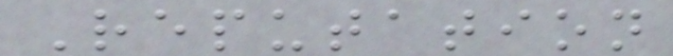Reputation
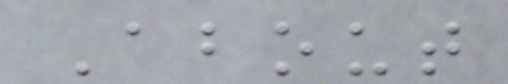About
